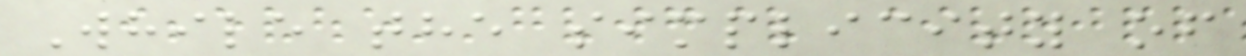While the simplicity of
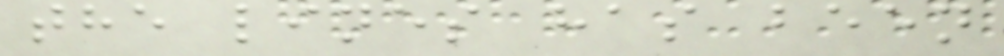the lines has been
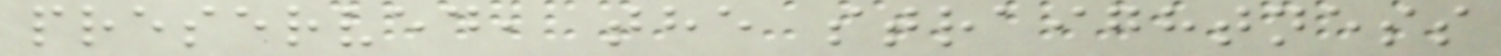preserved, the straightness
